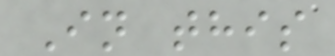In this
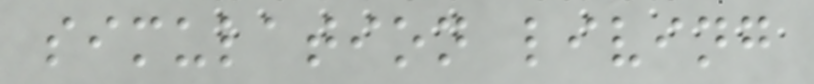simulation living
